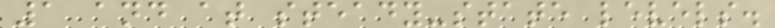1 and at steady-state levels.
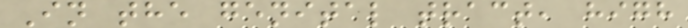In the genital tract, high
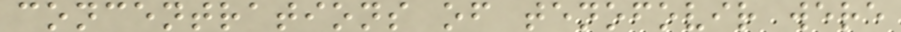concentrations of tenofovir were
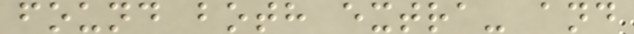found both extra- and
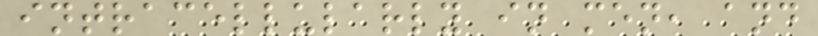intracellularly in men, and
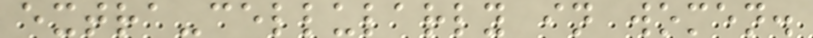extra-cellularly in women.
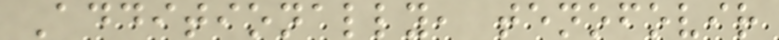Additionally, tenofovir
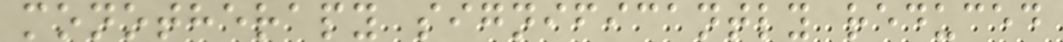monotherapy significantly reduced
